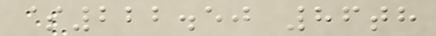$222.50 86th
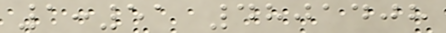1:51 4801408
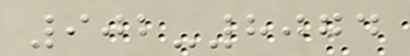902-8074
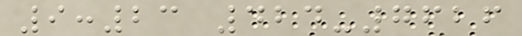9:23 424-7626
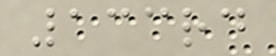133rd
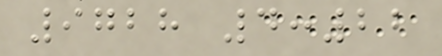9728 4:22
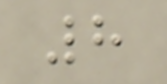8
